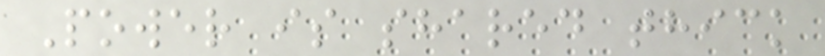Power is shared thick
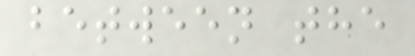between the
